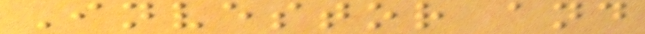Investor and
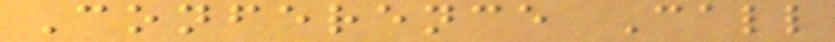Conference Call
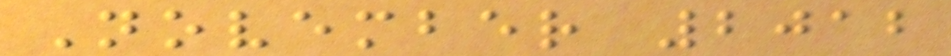November 2012
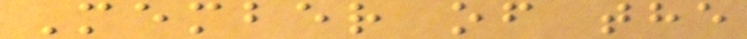Member of the
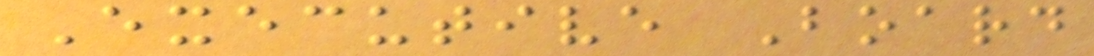Executive Board
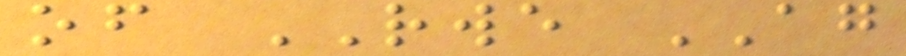of RWE AG
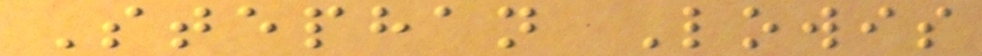Stephan Lowis
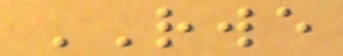RWE
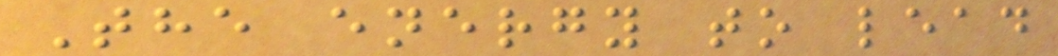The energy to lead
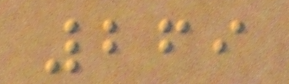269
